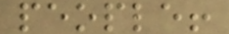people!
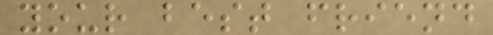your best friend
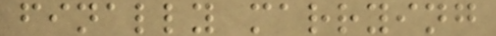finally marrying
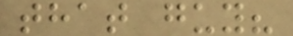that guy?
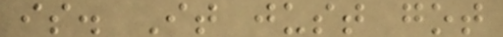is. It just got
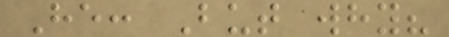He: But why?
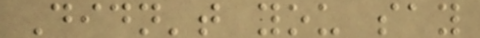Didn't you say
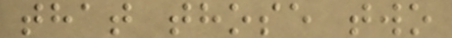that those two
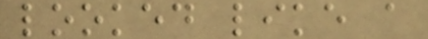looked like a
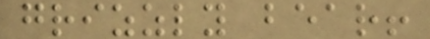grizzly bear!
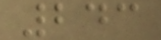243
